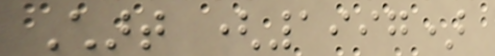Chart (1997)
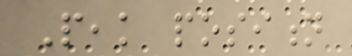Peak position
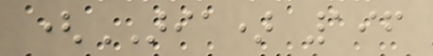(ARIA) 196
